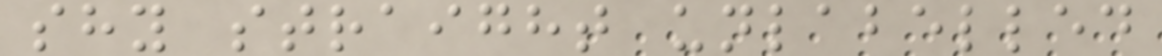shy straight unlabelled
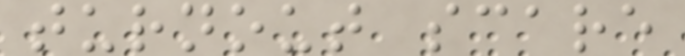turnout scare
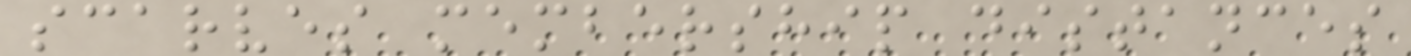scarves membership distances
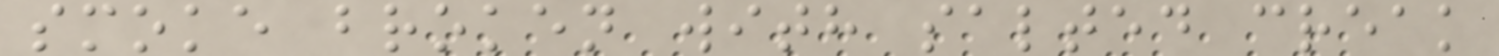smoke broken with salted creak
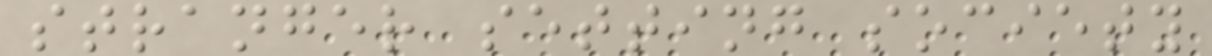stranger setting society
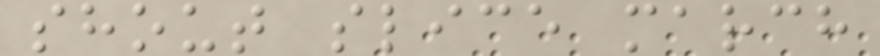shout slice march
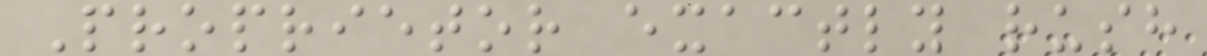Proprietor exactly rush
